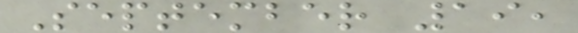September 19,
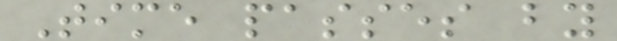Time passes by
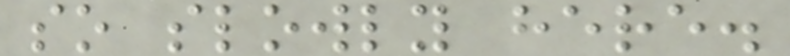so slowly here.
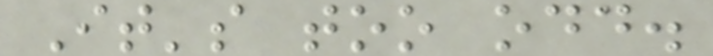It's too odd.
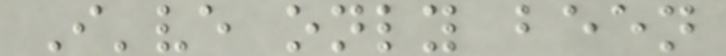I've only been
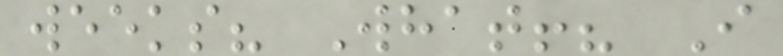weeks? What!? I
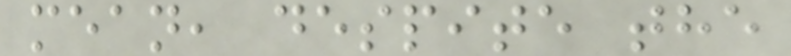mean, despite the
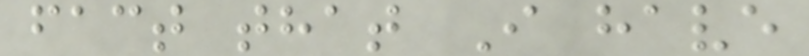fact that I have
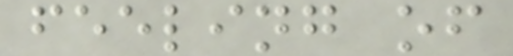feeling of
